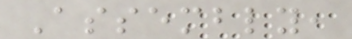Assembly,
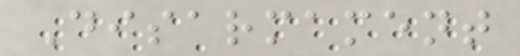Disarmament
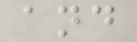and
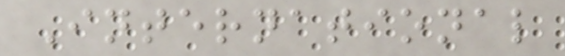International
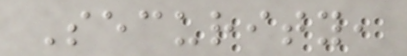Security,
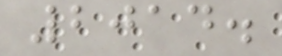2014.
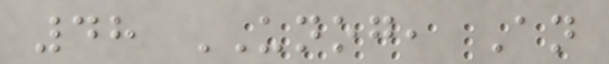48 UNOG, An
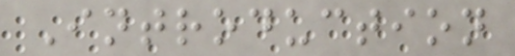Introduction
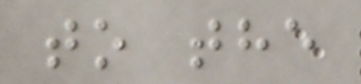to the
